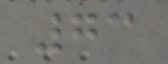73
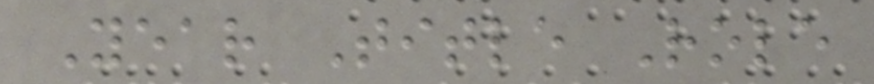Year Title Role
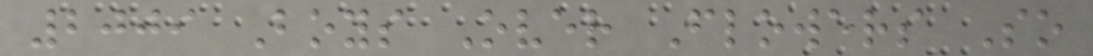2009 Boys Over Flowers So
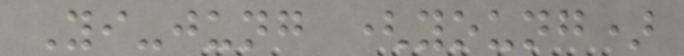Yi-jung (young)
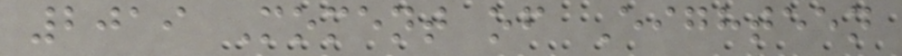2019 Moment of Eighteen
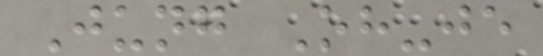Jung Oh-je
